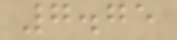7.75
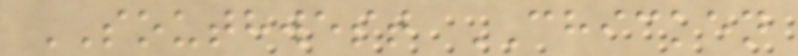SOUTHWEST CHICKEN
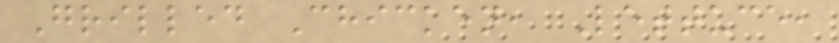Grilled Chicken, Lettuce,
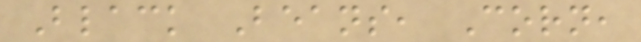Black Beans, Corn,
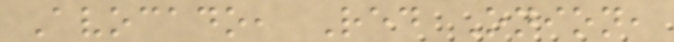Avocado, Red Onion,
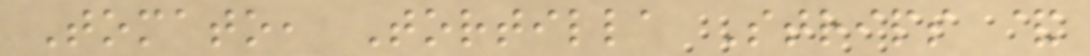Tomato, Tortilla Strips &
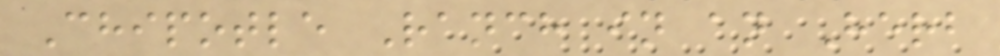Chipotle Ranch in an Herb
